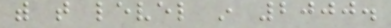with that level in 2000.
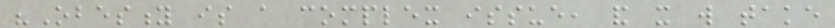"Obesity is a complex issue, and it will take
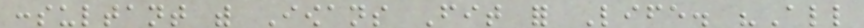consultant with Iowans Fit for Life. "All
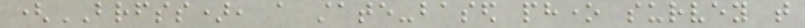(BRFSS), a state-based phone survey that
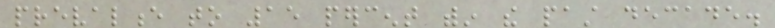prevalence to 15 percent within the past decade.
